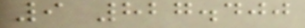9 827.400
